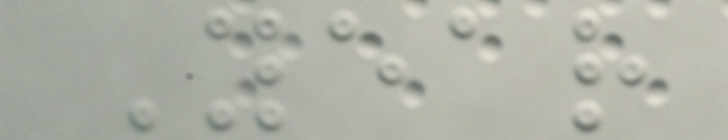Year
